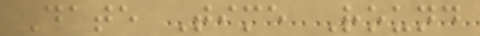Date Time Round
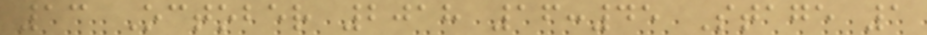13 October 2018 16:45 Stage 1
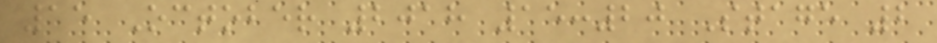15 October 2018 15:20 Stage 2
